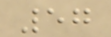57
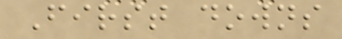First downs
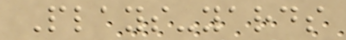Plays-yards
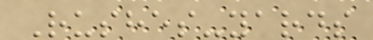Rushes-yards
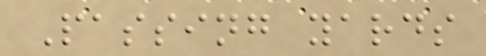Passing yards
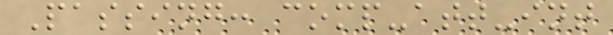Passing: comp-att-int
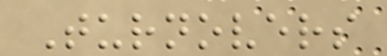Turnovers
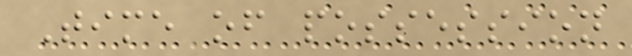Time of possession
